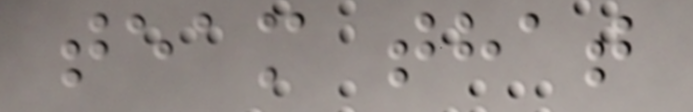team that
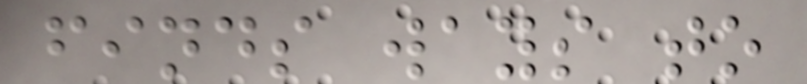finds ways to
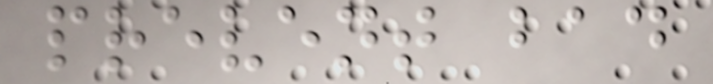prevent bad
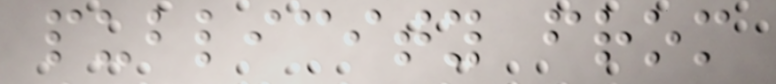publicity from
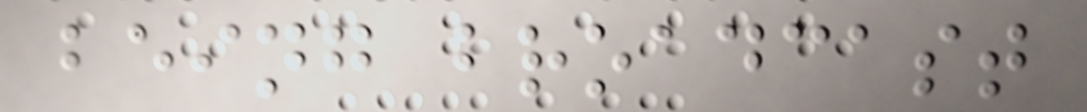being broadcast
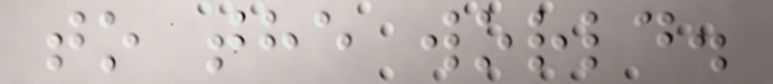to the world.
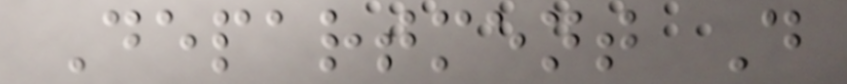Department D
